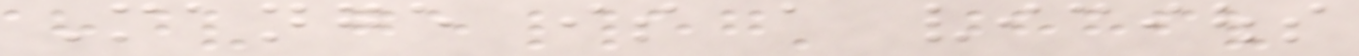Mange is a vicious
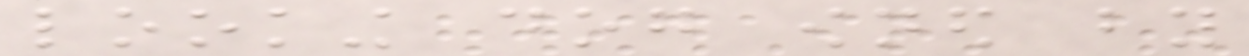looking dog owned by
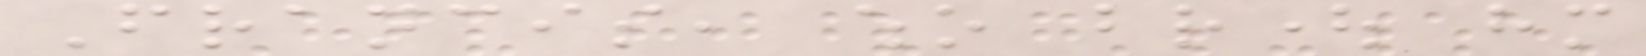Francis, who brought him
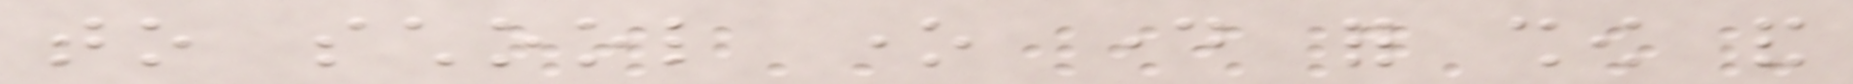to school one day for show and
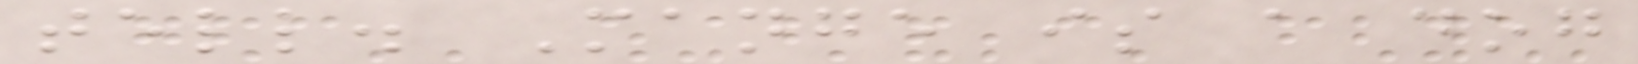tell. Mange is a dog
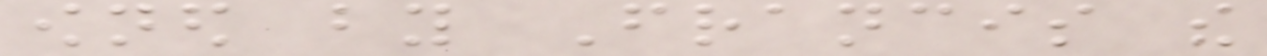owned by Francis the
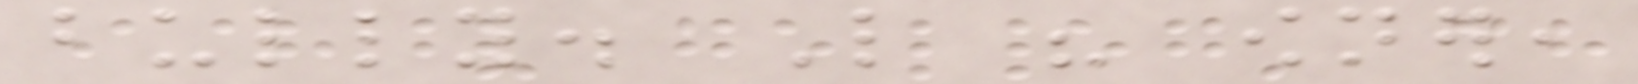bully. Like his owner,
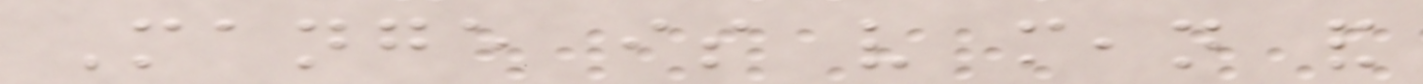Mange is very mean and
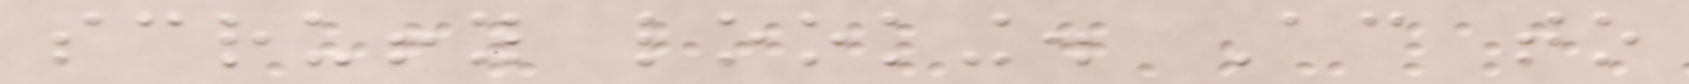scruffy looking. According to
